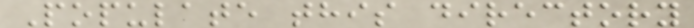Populate this directory
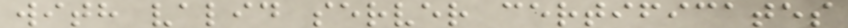with valid server certificates
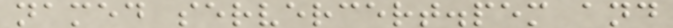named servercert.pem and
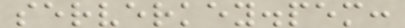serverkey.pem:
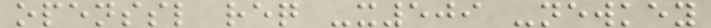openssl req -x509 -newkey
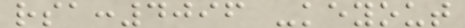rsa:4096 -keyout
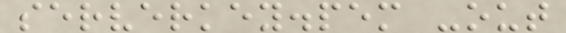serverkey.pem -out
